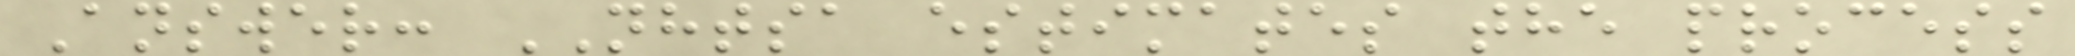Answer: NHTSA estimates the process
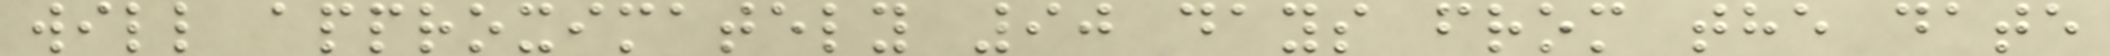will approximately 90 days from the date
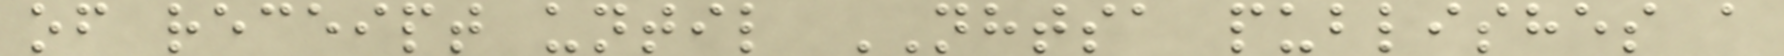of receipt until NHTSA publishes a
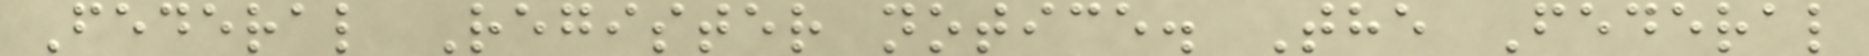Federal Register notice. The Federal
